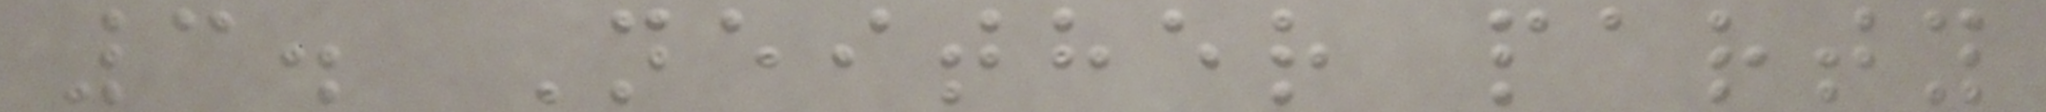3. Neither party
